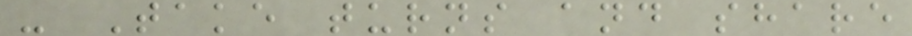- Take turns and share
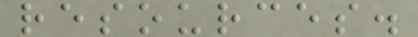resources.
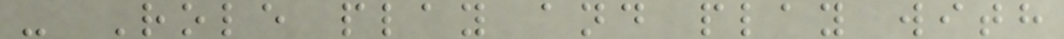- Role play and play with
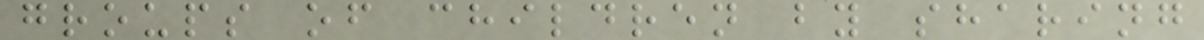groups of children by sharing
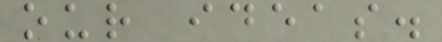our ideas.
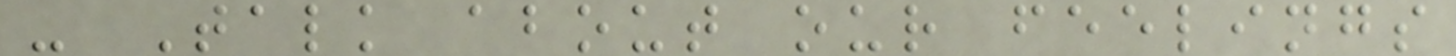- Talk about our feelings
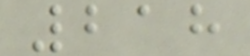218
